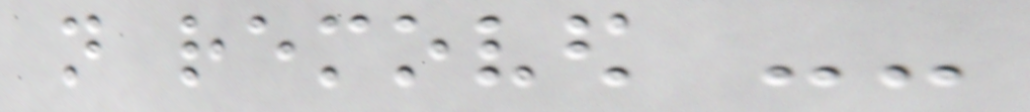not removed --
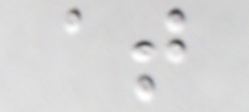at
